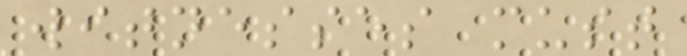witnesses must
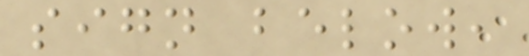sign below,
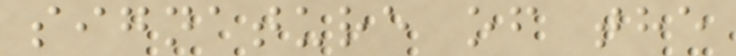signature of the
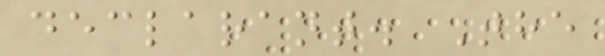declarant. The
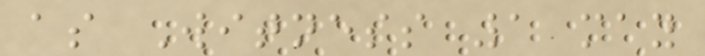as Witness 1 may
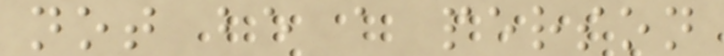not be a person
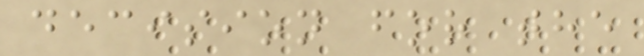decision for the
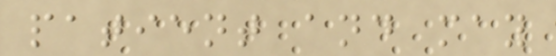patient and may
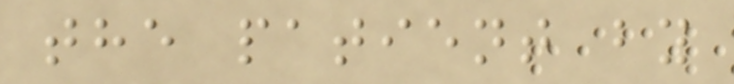the patient by
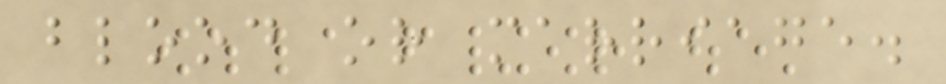blood or marriage.
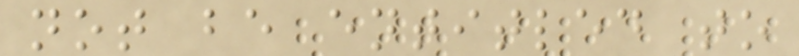not be entitled to
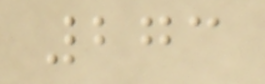273
